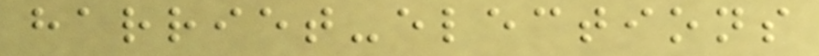harriet-elections
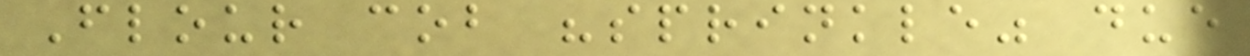Flour cob "sprinkle" due
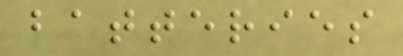batteries
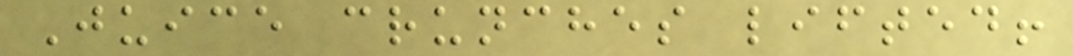Juice crunches lifted!
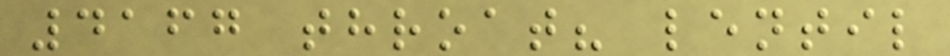4167 throat? lentil
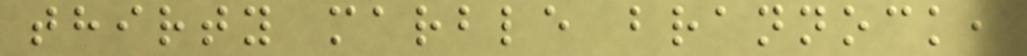thirty marble brannock,
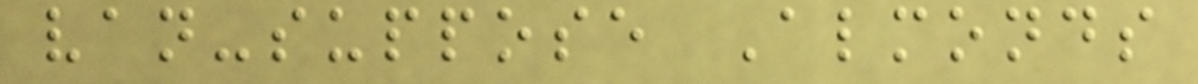van-suppose Almonds
